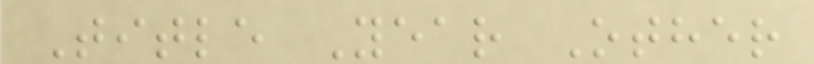Title Year Other
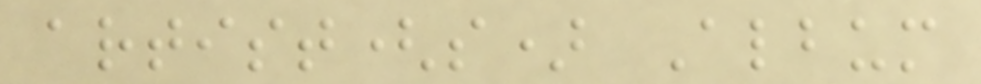artist(s) Album
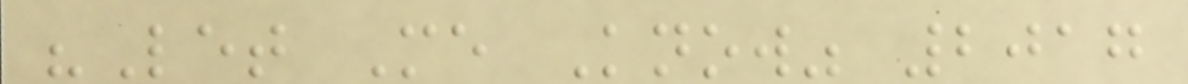"Let Me Know" 2017
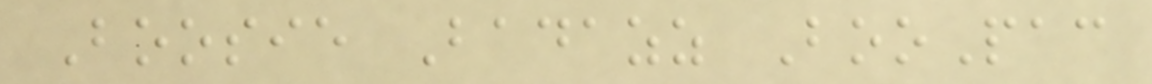Boosie Badazz BooPac
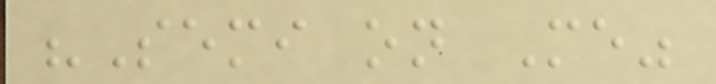"Semi on Me"
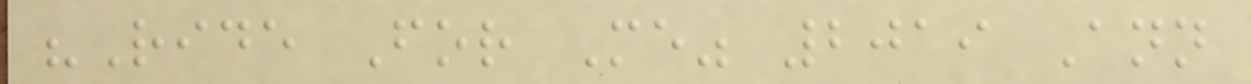"Ride For Me" 2019 Ann
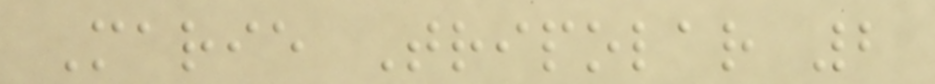Marie Tripolar 2
